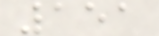151
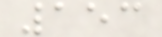153
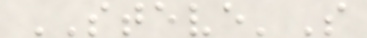STEVE'S
